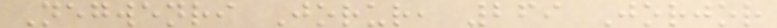Negwenri Jorur, 269 Jorjor
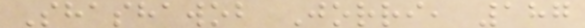Shashawob Jorri, 187
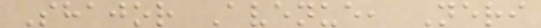Shajor Avenue, Neri
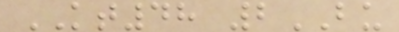KT48 2BU
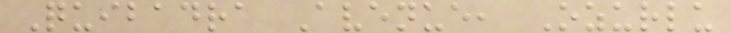Quibadra Avenue, Ozurlu
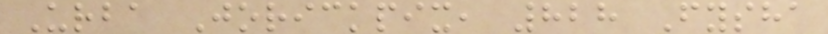Urba Jorickpix, 828 Fysha
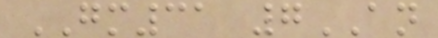GM31 7AN
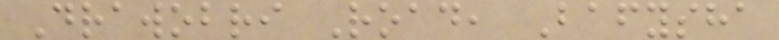Drawobri Road, Bafysha
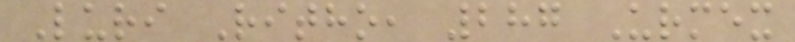Luri Ritho, 287 Urmex
